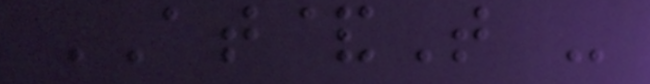AT&T -
